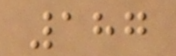187
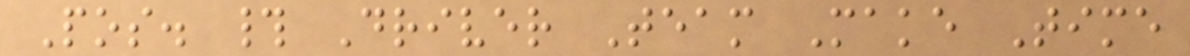Pos. # Driver Team Make Time
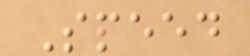Speed
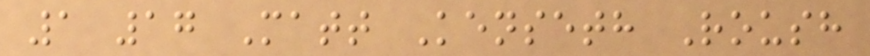1 17 Matt Kenseth Roush
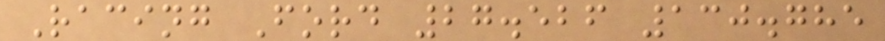Racing Ford 27.526 130.785
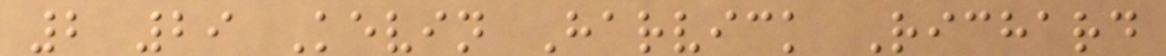2 29 Kevin Harvick Richard
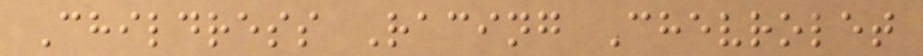Childress Racing Chevrolet
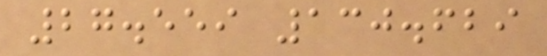27.559 130.629
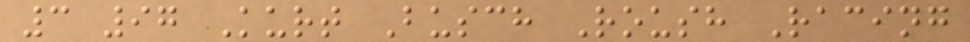3 97 Kurt Busch Roush Racing
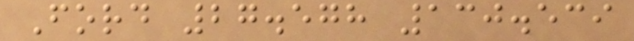Ford 27.578 130.539
